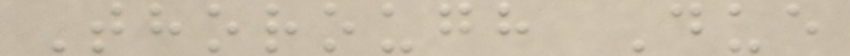Thorough Due
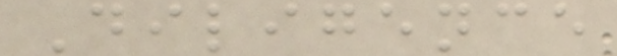Diligence
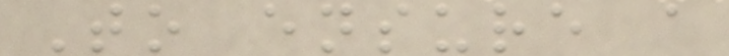To ensure a
